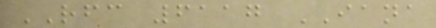RFC 6117 IANA
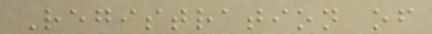Registration of
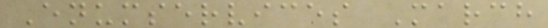Enumservices March
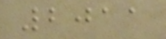2011
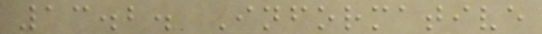13.2. Informative
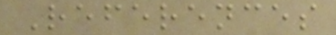References
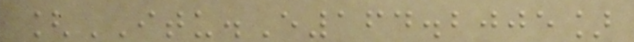[ITU.E164.2005]
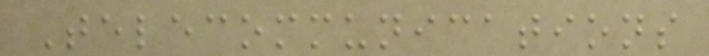Telecommunications
